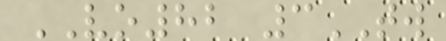VO82 3TW
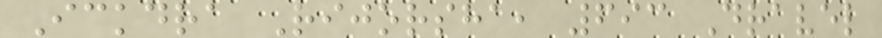Ickdra Rijorsha, 693 Dravel
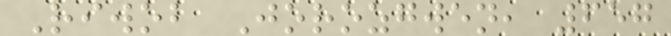Riwob Jorozgwen, 657
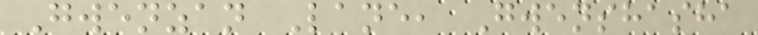Gwenzan Lane, Gwenshasha
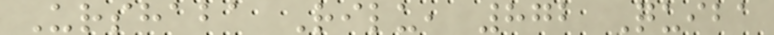Urshaba Rilu, 872 Quiba
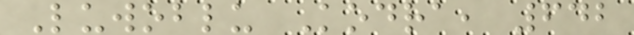Luwoblu Kodra, 642
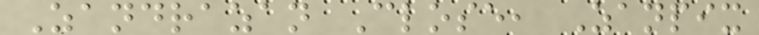Zandrazan Close, Zanpix
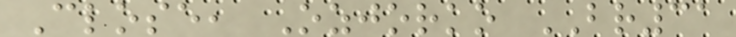Close, Ozjorko BR31
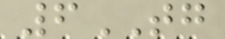6TG
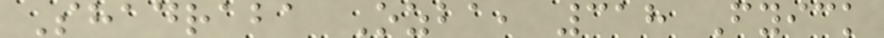Shadraba Ozba, 318 Fyick
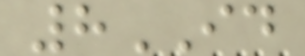8ID
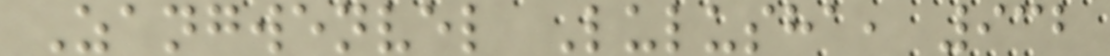Zangwenvel Lulusha, 932
